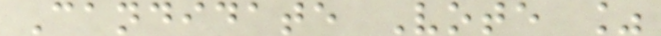Candidate Vote %
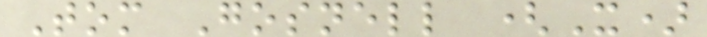Tom Gosnell (X)
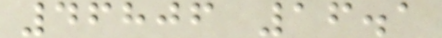46806 16.1
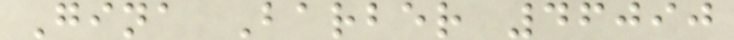Gina Barber 46090
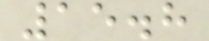15.8
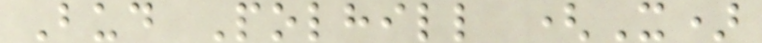Bud Polhill (X)
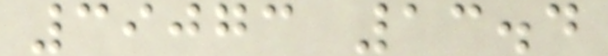39073 13.4
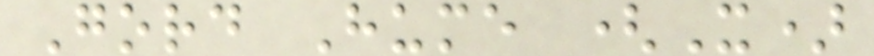Gord Hume (X)
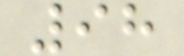98
